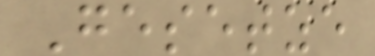Gesetze
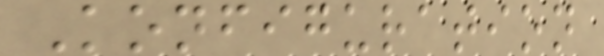Konfiguration
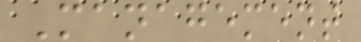Management
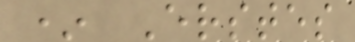* Erstes
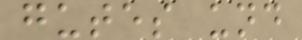gutes und
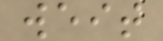weit
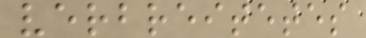verbreitetes
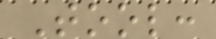Tool:
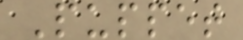Puppet
